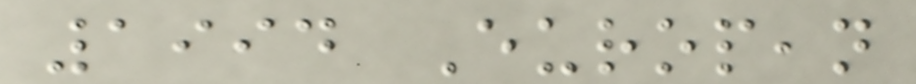1994 European
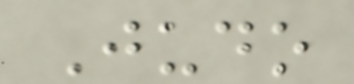Judo
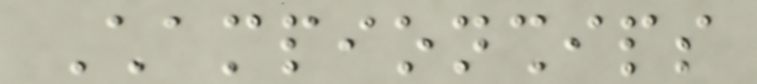Championships
